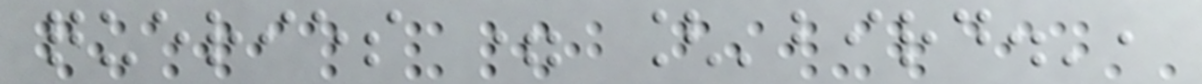queries = ['bird.',
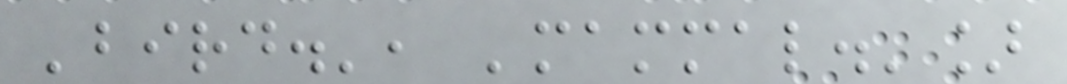'bird.', 'mammal.']
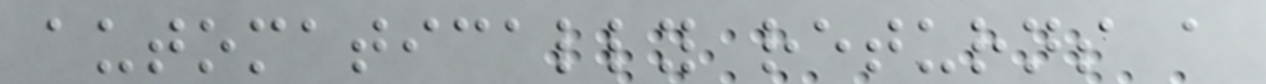automatically returns a
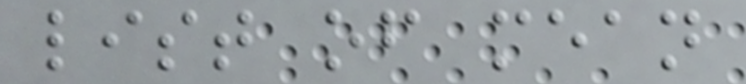list of mean
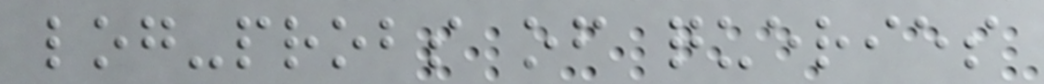log-probs of queries
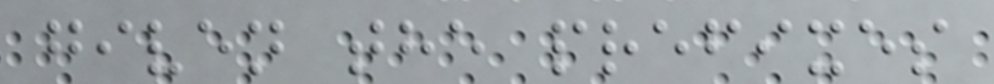given the prefixes
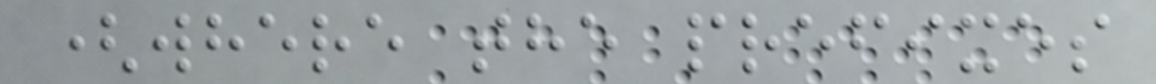(where the prefixes
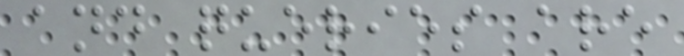and queries are
